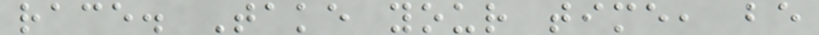race. Take your time, be
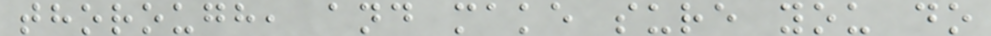thorough, and make sure you do
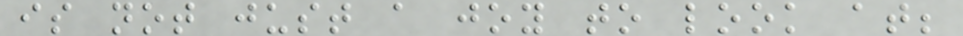is not just a joy to look at;
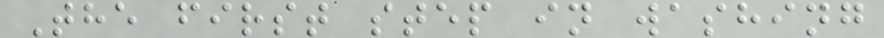The first step in washing
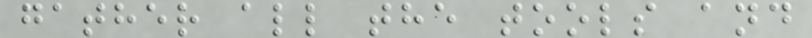gather all the tools and
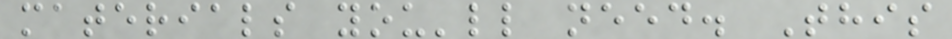materials you'll need. This
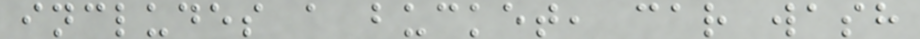includes a bucket, car wash
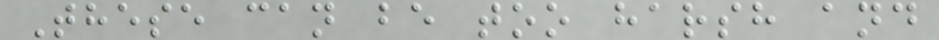These can be too harsh and
